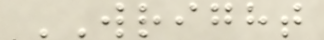WRIGHT
